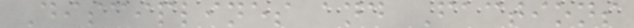Disciplines and Factions
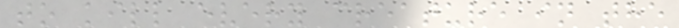to kill every creature in the
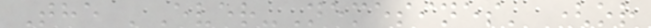The 'Ever-Nemesines' (or
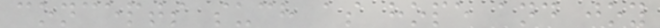concepts such as hope and joy
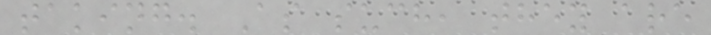taking. As such, they are
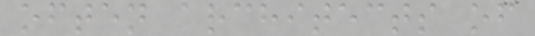often architects of
